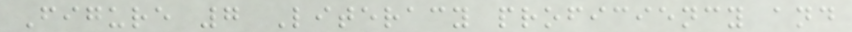Figure 7 Literacy proficiency and
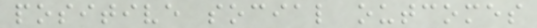positive social outcomes
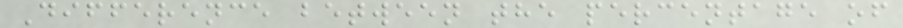Difference between the percentage of
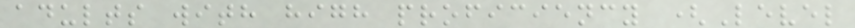adults with high proficiency (Level
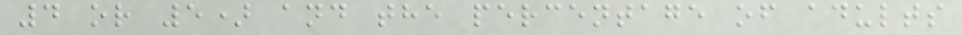4 or 5) and the percentage of adults
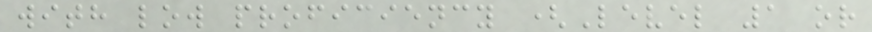with low proficiency (Level 1 or
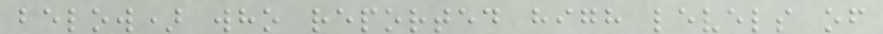below) who reported high levels of
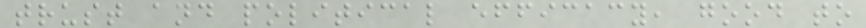trust and political efficacy, good to
